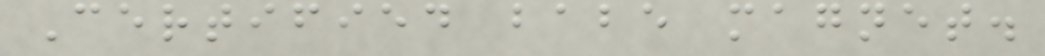Certified babe magnet.
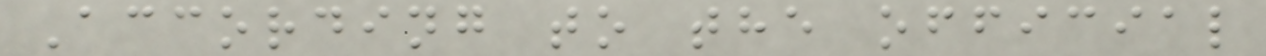According to the official
